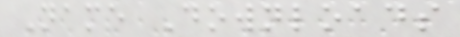Name Downloads
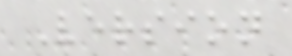Version
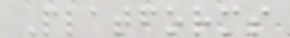Platforms
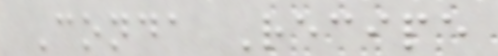Conda Recipe
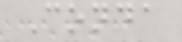Conda
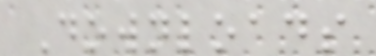Downloads
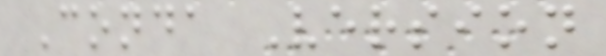Conda Version
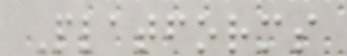Platforms
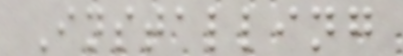Installing
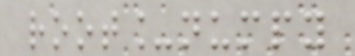root_numpy
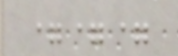===
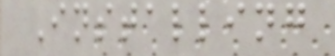Installing
